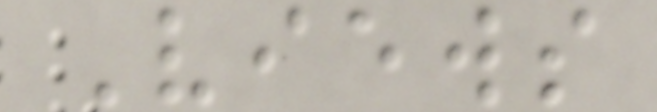Views
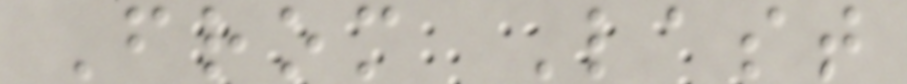From Last
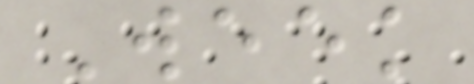Week
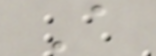A
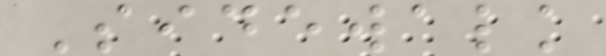Sidewalk
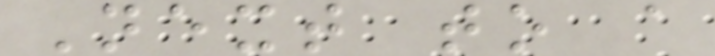Next to a
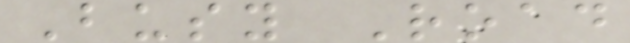Busy Road
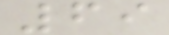69
